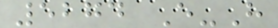5274 E-H
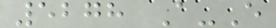5278 A-E
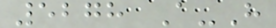5278 A-H
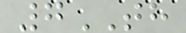7TH
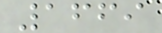1669
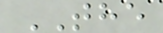THE
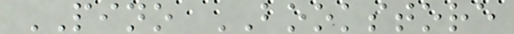PINO BOOKSTORE
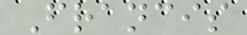Francis
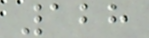128
